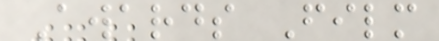Awards Film
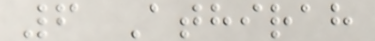6 Athirah
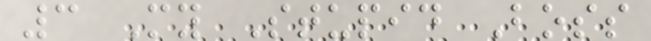3 My Stupid Boss
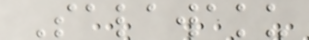Salawaku
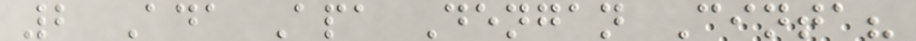2 Ada Apa Dengan Cinta?
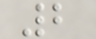2
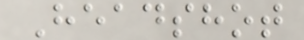Headshot
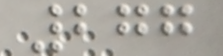277
